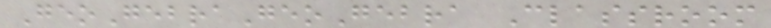GeoGebraGeoGebra Classroom
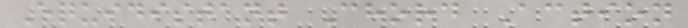Equidistant Chord Action
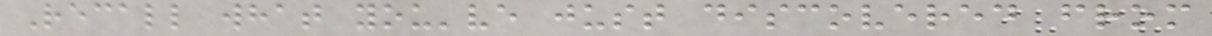Recall what you've just discovered from
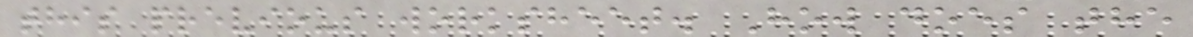this previous worksheet. How does the
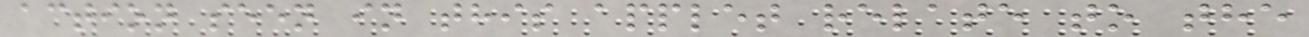action seen in this applet relate to the
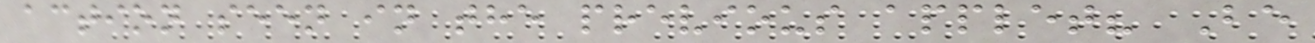action seen in the previous applet? Be
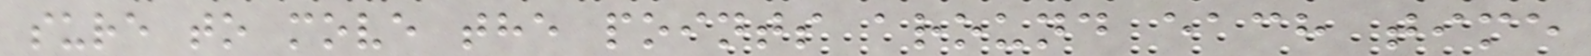sure to move the points around each time
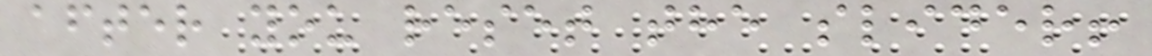after you reset the slider!
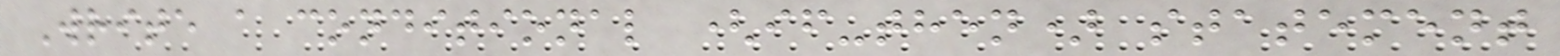Write a conditional (if-then) statement
